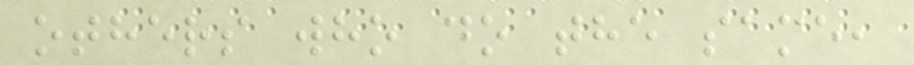others who do the same,
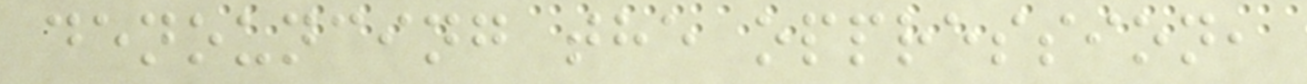denouncing the oppression,
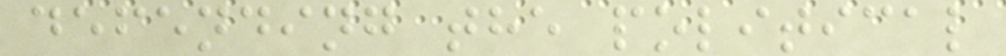defending the political
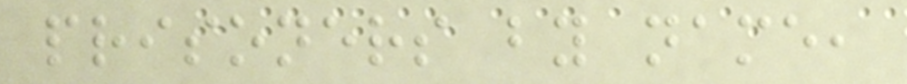prisoners by name,
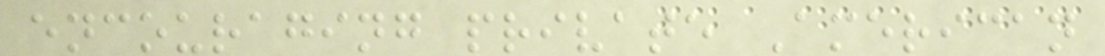encouraging private American
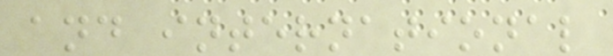and international
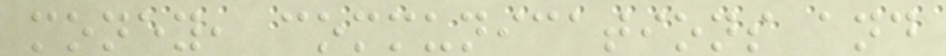money, communications and
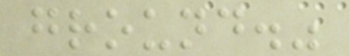ground."
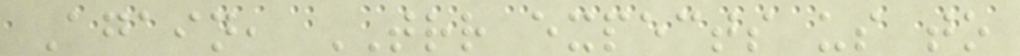Again, TRR expects us to
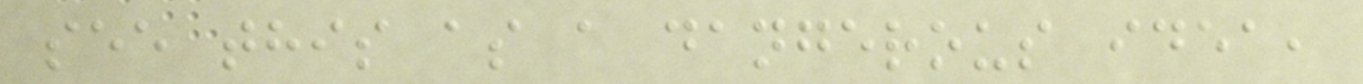see this as a dangerous idea,
